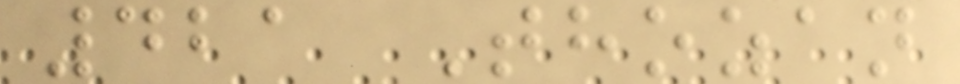421 Thozan
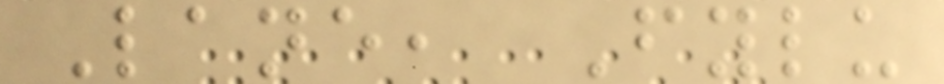Lane, Fylu
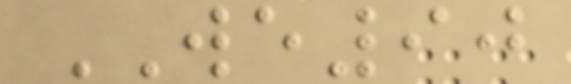WE90
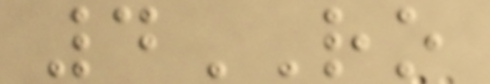4RO
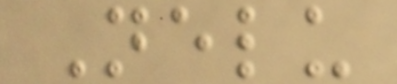Nelu
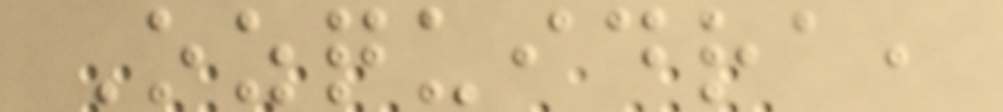Ozquidra,
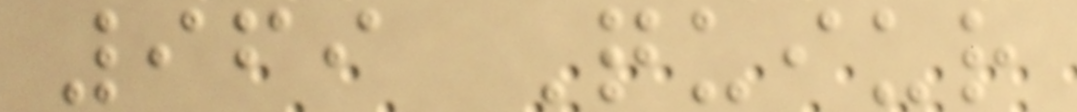969 Quiur
